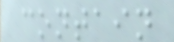contain
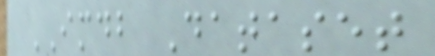IMDB Dataset
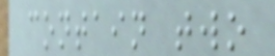contain two
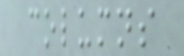columns
